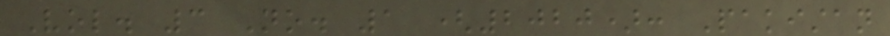Vol. 3 No. 1 (2020): Pakistan
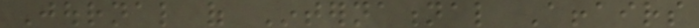Journal of International Affairs
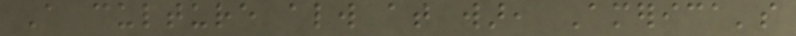A culture always at war, America's
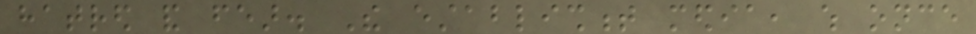hatred and fear. The establishment media, which once
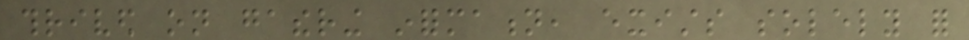thrived on gathering information, exists solely for
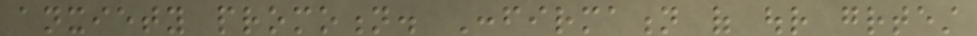anxiety promotion. Confirmation of our greatest
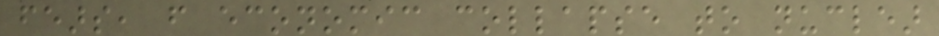fears, from economic collapse to nuclear
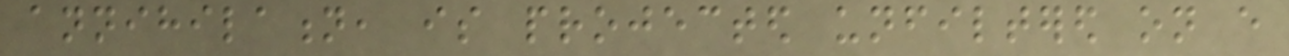annihilation, is projected unfiltered on every
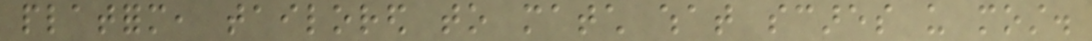platform, tailored to match what scares us most.
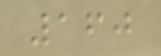160
